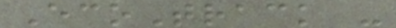EcoTrack -
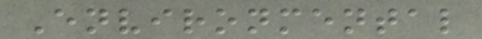Environmental
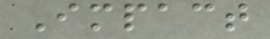Impact
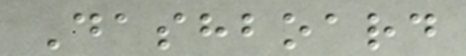Dashboard
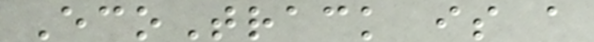EcoTrack is a
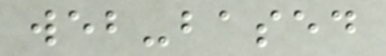web-based
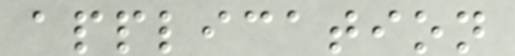application
